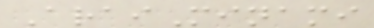AraiMinami
